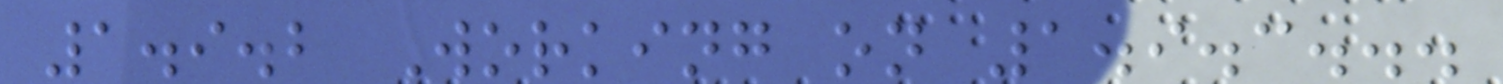1.9.2 Working on 1.9.3...
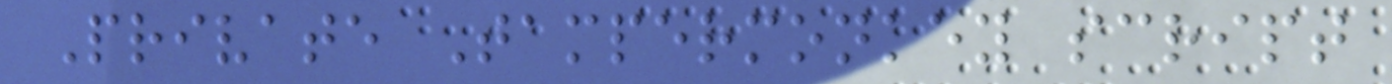Private Tampermonkey script
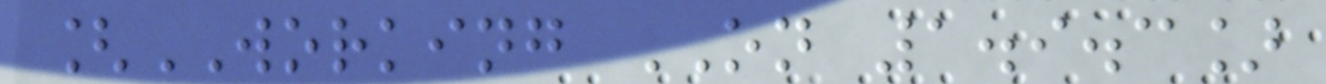[WORKING ON 1.9.3]
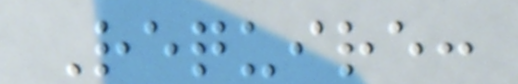Require:
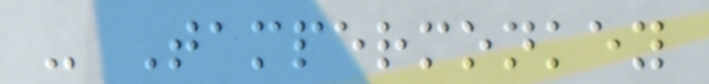- Tampermonkey
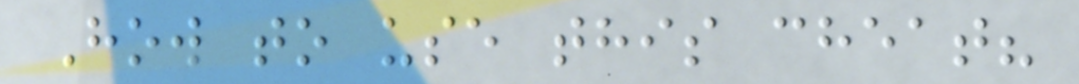How to use this cheat?
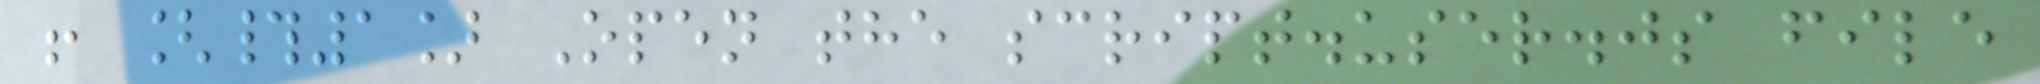! [#1] Open the script.user.js file
